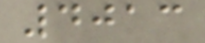4013
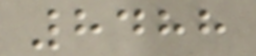8488
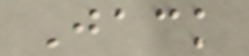Jack
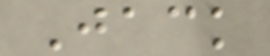Jack
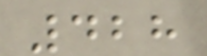428
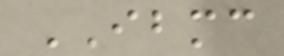IBMC
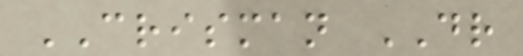CRISMAN DR
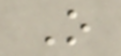O
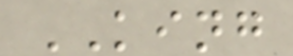KING
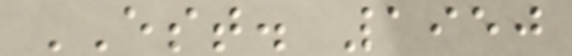EST. 1950
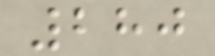280
